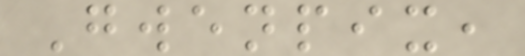Gwenpix,
